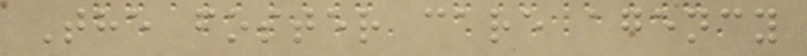The foster care agency
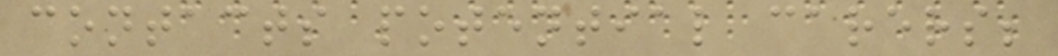contacts potential carers;
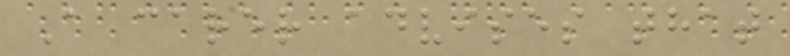A carer advises that
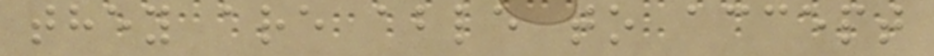they are able to accept
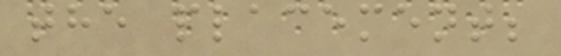the placement;
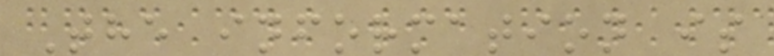The information is
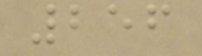256
